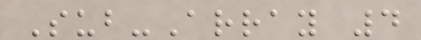Sub-Array 4
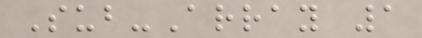Sub-Array 1
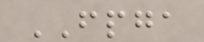FPGA
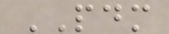PDM
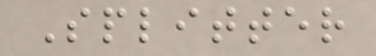Splitter
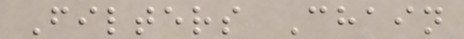Filters Chain
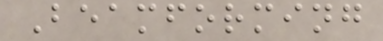Beamforming
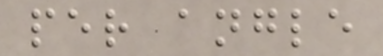per angle
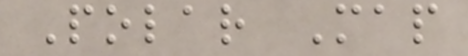Polar Map
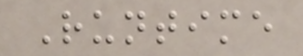Runtime
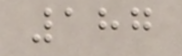187
